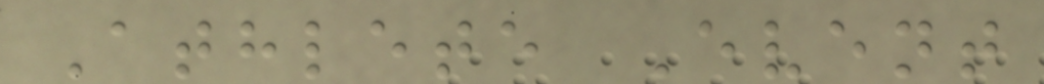Athlete Event
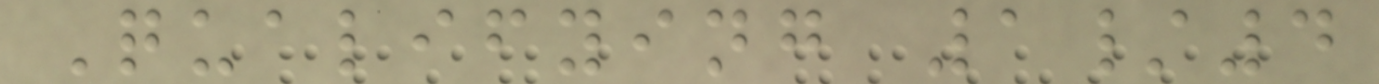Qualifying 1/4
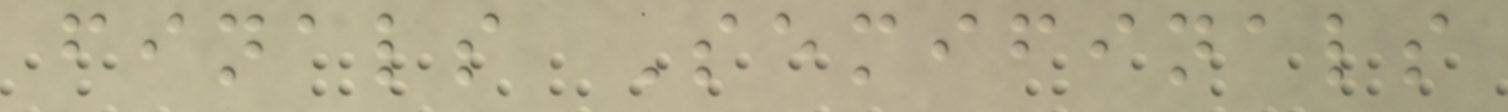finals Semifinals
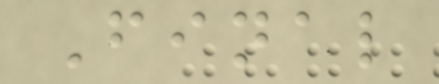Final
